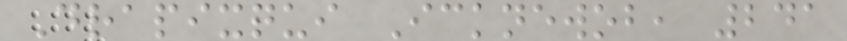Drapixqui Icknewob, 241
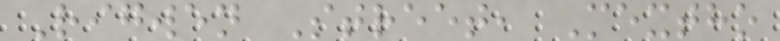Rigwen Street, Mextho
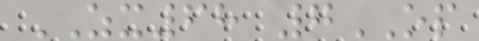ZX68 7OP
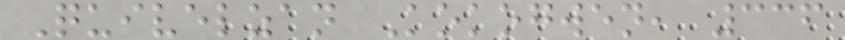Quivelzan Kokogwen, 336
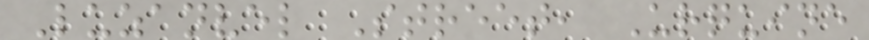Luzanvel Street, Urquine
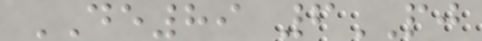DE89 6PJ
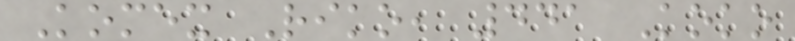Komex Riko, 441 Koko
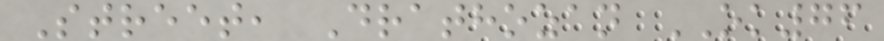Street, Drathozan OK76
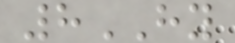8HY
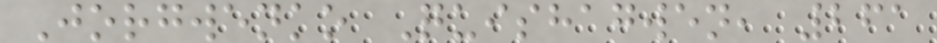Jorgwenko Quishagwen, 261
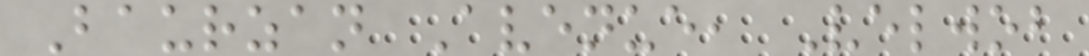Baurzan Avenue, Velwob
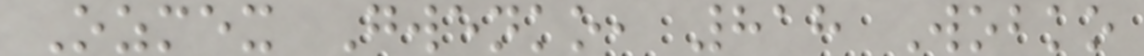Ozmex Gwenko, 818 Wobko
